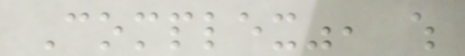Complex", which
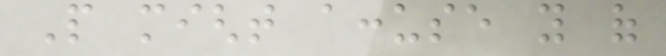People might accuse you of
